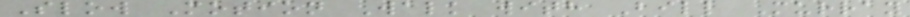Slow Motion Walk with Bill Murray
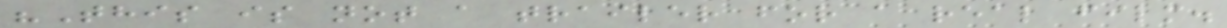"This is not a trailer for a real film.
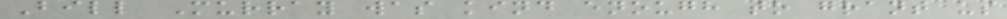Bill Murray was kind enough to grant us
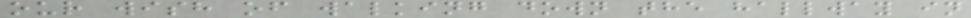our wish of walking down the hallway in
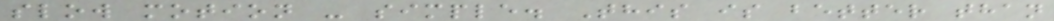slow motion - simple. This is better than
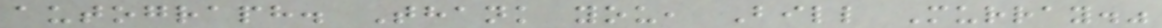autograph. Thank you, Bill Murray."
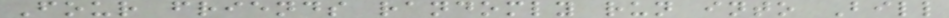Four friends randomly run into Bill
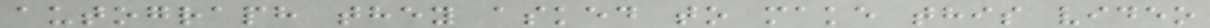autograph they asked to make this video
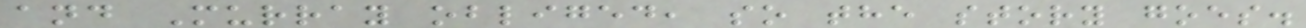and Murray obliged, so the story goes.
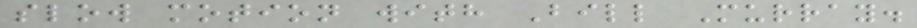slow motion with Bill Murray.
